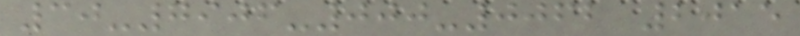30-7906-000-0062 2015
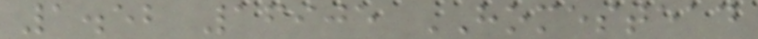1.52 16905 HOMESTEAD
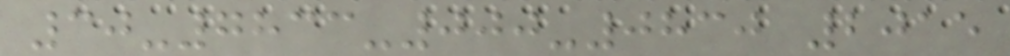30-7833-000-0830 2015
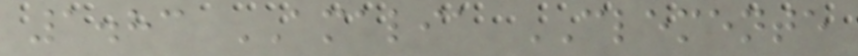1.83 AMALIA CLEMENTE
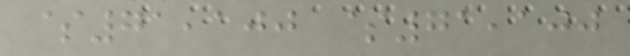$71,100 $71,100
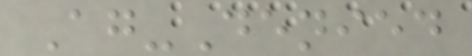Ag-Denied
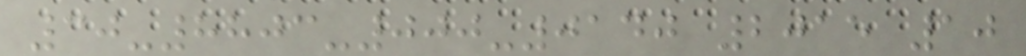30-8803-000-0140 2015 10
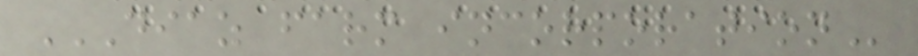DIAZ FARM INCORPORATION
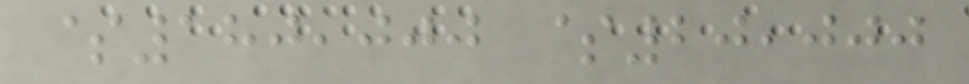$180,000 $20,000
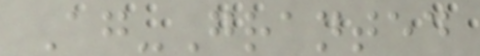Ag-Granted
